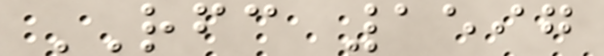RFC 1597
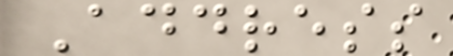Address
